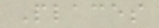Places
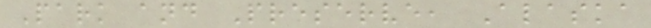Park and Preserve, Alaska
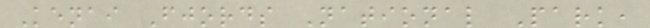Kenai Fjords National Park,
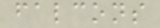falcons
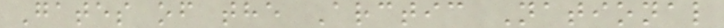Gates of the Arctic National
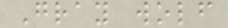Gray wolf
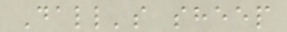Dall's sheep
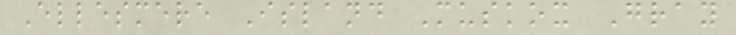Ellesmere Island Muskox Gray
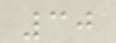30
